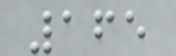165
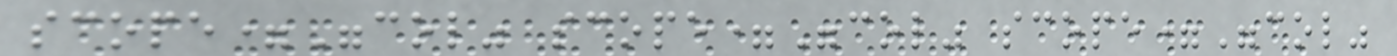scope="col" scope="col" scope="col"
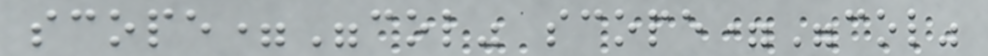scope="col" scope="col"
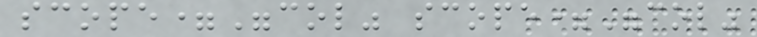scope="col" scope="col"
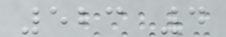523 4
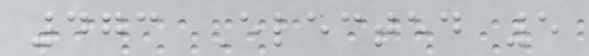473 Elected 5
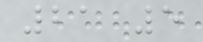21 5
